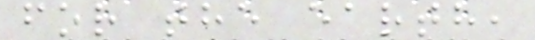for the earth,
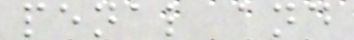penal and
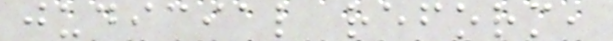judicial reform,
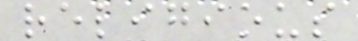religious
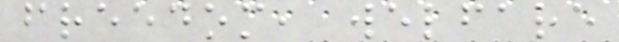freedom, welfare
